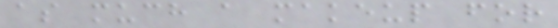as much a makeup for
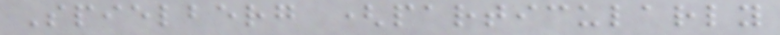Spielberg (particularly
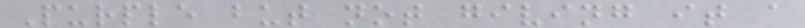Purple but not giving it a
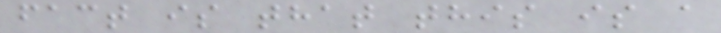fact is that this is a
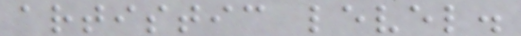artistic level.
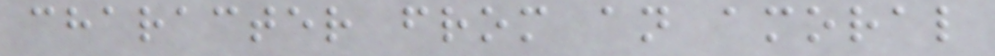character from an amoral
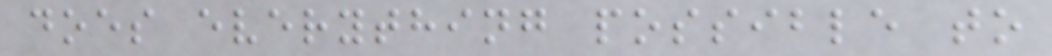does everything possible to
